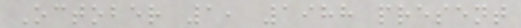October 1, 1988 present
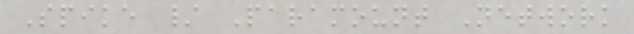Spike / Paramount Network
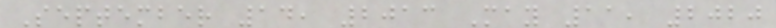September 14, 2013 May 11, 2020
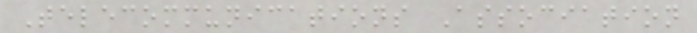Telecommunications Association
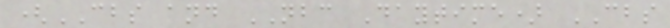(CBS and NBC Daytime) CBS
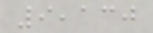9,130
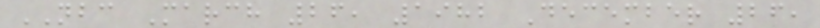NBC March 26, 1982 December 26,
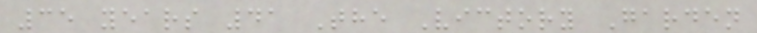35 years 41 The Victory Garden
